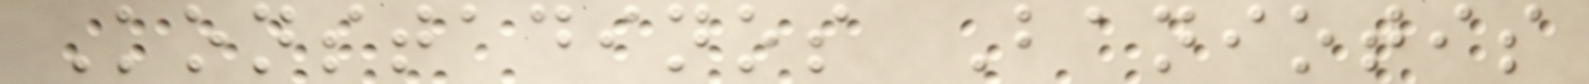Konstadinos Baniotis
